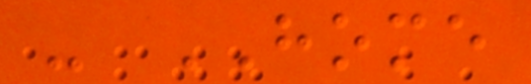- HOME
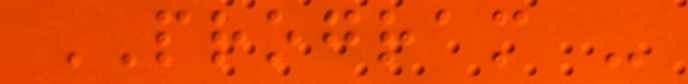PROGRAM -
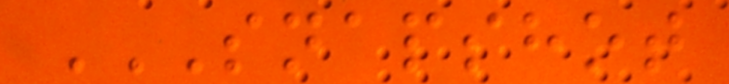SNAPSHOT
